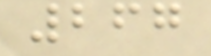267
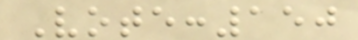Vote:150
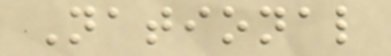National
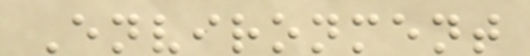Environment
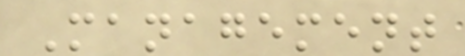Management
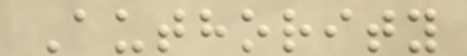Authority
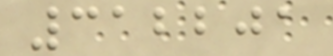312201
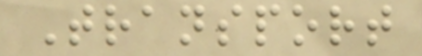Transport
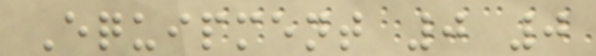Equipment 0 0
